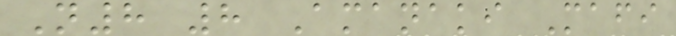N8 8 Amanaki Mafi
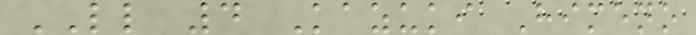LL 4 Kazuki Himeno
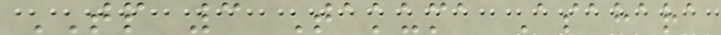TP 3 Takuma Asahara
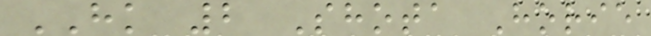HK 2 Shota Horie
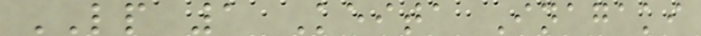LP 1 Keita Inagaki
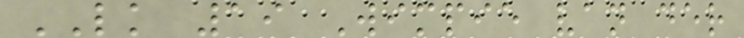LK 19 Wimpie van der
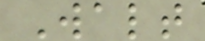Walt
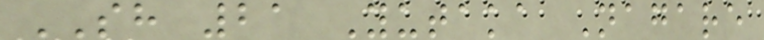SH 21 Yutaka Nagare
